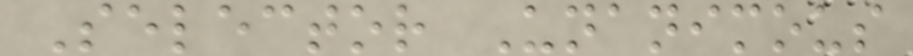Selector Unanimous
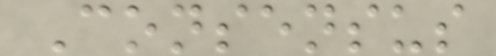Consensus
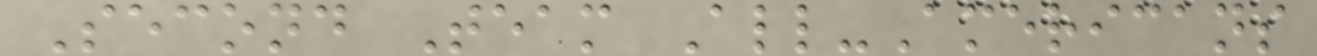Second Team All-Americans
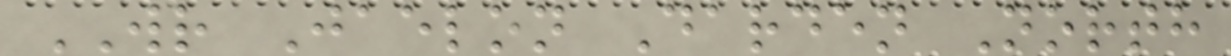WR Jaelon Darden North
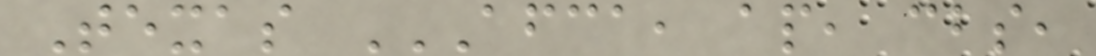Texas AFCA, AP, CBS,
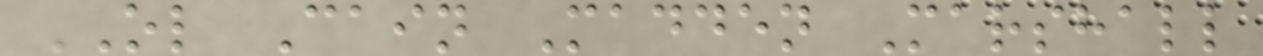OL Cain Madden Marshall
